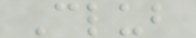Club
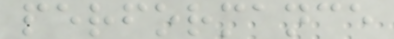performance
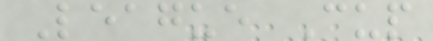League Cup
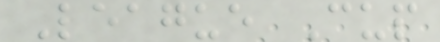League Cup
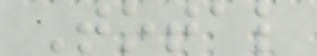Total
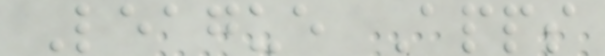League Apps
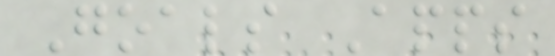Goals Apps
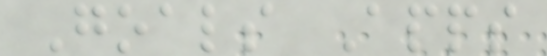Goals Apps
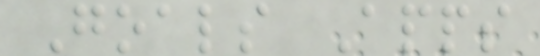Goals Apps
